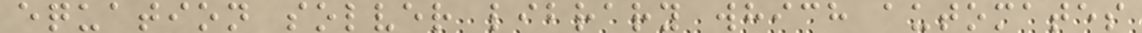equation solver library which automates
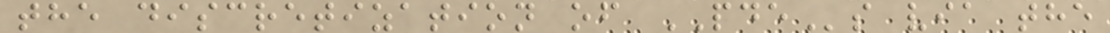the discretization of PDEs via the
